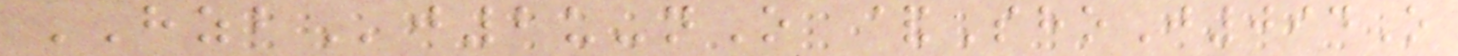HZBj2u-nO &ShoJ094O
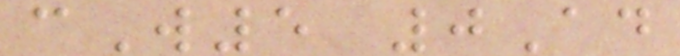cW5 0Ad
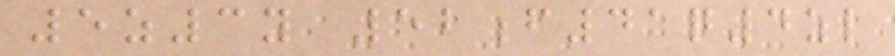5z3y 52f41q4zl
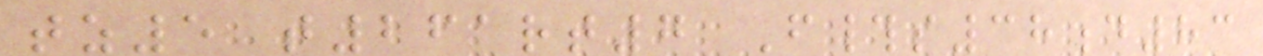tz5 t261rt7 F#s38d83
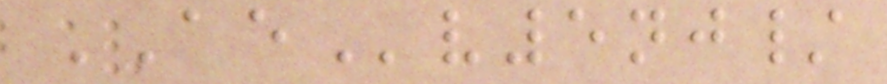AEv5nj/
